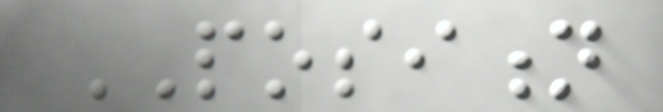POSITION
